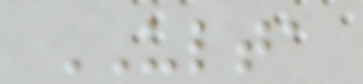ULTA
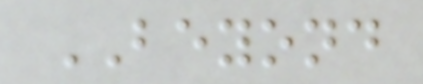BEYOND
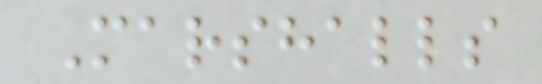Marshalls
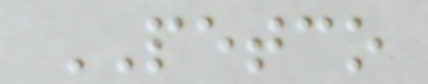PETCO
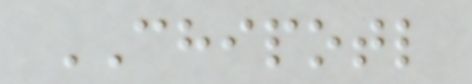CHIPOTL
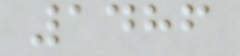1486
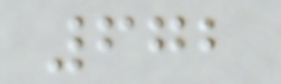672
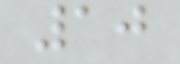10
